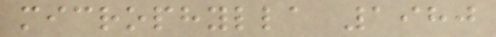microphylla 1980
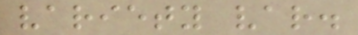variety var.
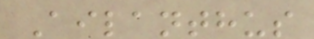Ailanthus
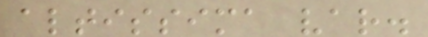altissima var.
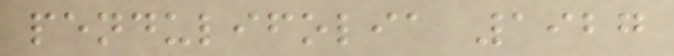pendulifolia 1927
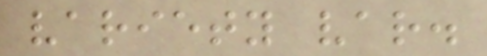variety var.
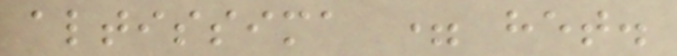altissima = het.
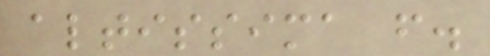altissima f.
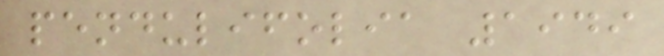pendulifolia 1949
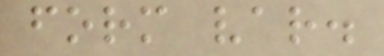form var.
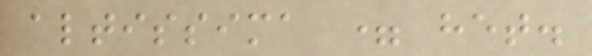altissima = het.
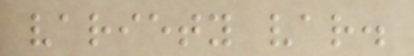variety var.
